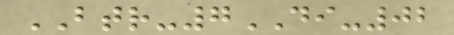BTR-7DI-02
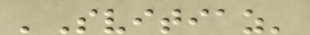'Svitiaz'
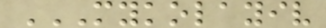MYKOLAYIV
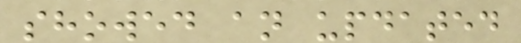showed an updated
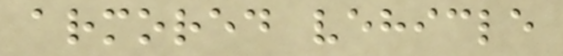armored vehicle
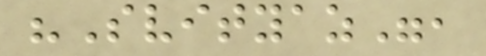"Svityaz",
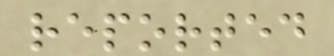reported
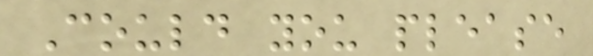Could you please
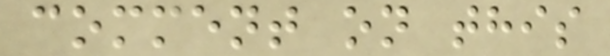comment on this
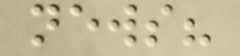news?
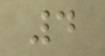4
